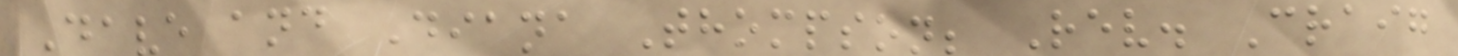Dave and Diana Thompson; Rev. Craig
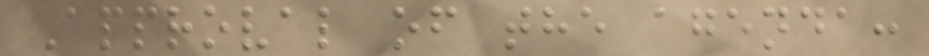Approval of the agenda:
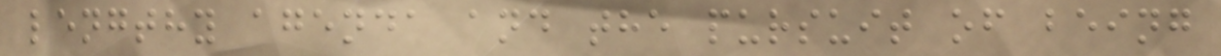lengthy agenda and the pursuit of being
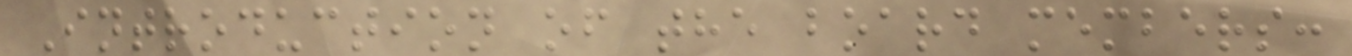Introduction of the board members:
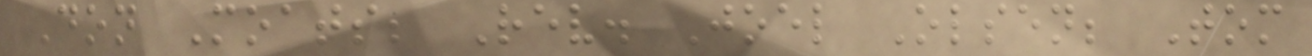Don Moats; Rev. Joel Olsen; Tom
